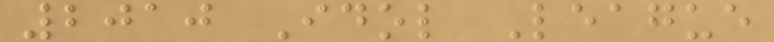2010 Idol League
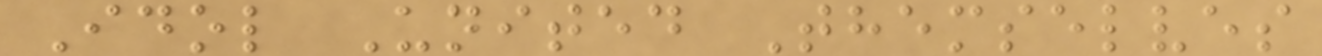Idol United Themselves
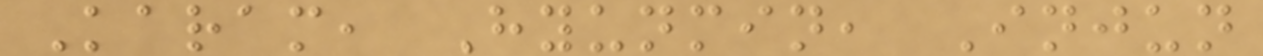Karam, Hyunmin, Injun
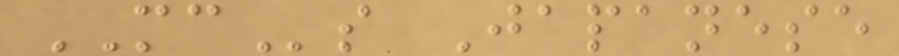MCs Japanese
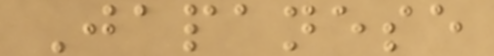Japanese
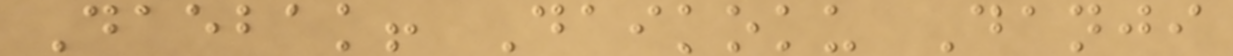Daebak! Daikoku Danji
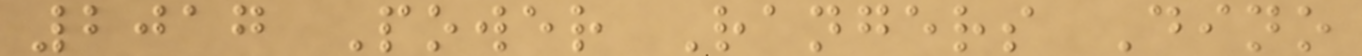2017 Power Rangers Dino
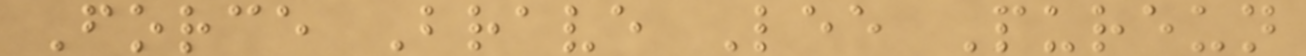Force Brave Lee Pureun
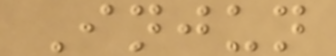Injun
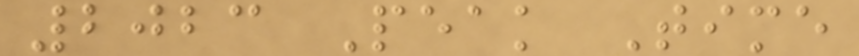2023 Peak Time
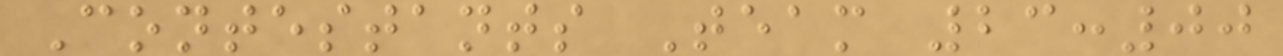Contestants Team 23:00
